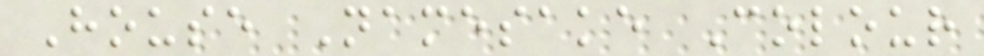House Namesake Colour
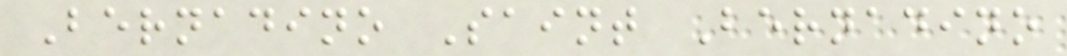Bernadino Saint Bernadino
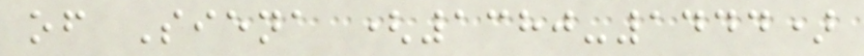of Siena (1380-1444)
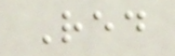Red
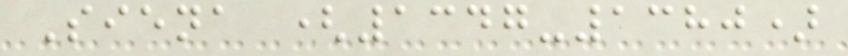Siena (1347-1380)
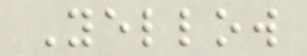Yellow
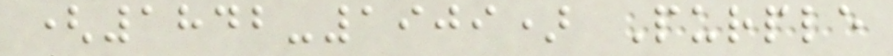(1842-1909) Purple
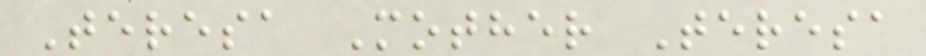Teresa Mother Teresa
